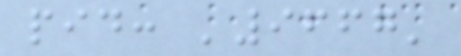pid: '9667'
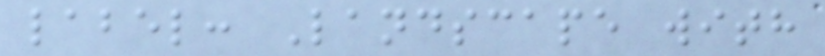label: Landscape with
